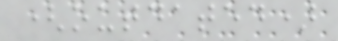(outdated)
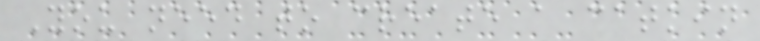You need to create a catkin
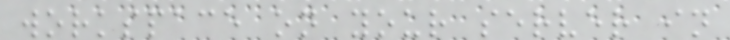workspace on your server in
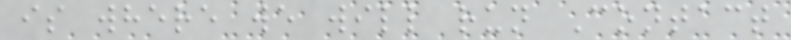is where we will run Contact
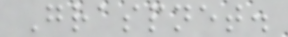Graspnet.
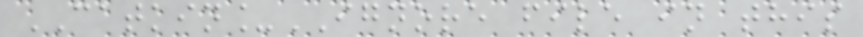CATKIN_IGNORE file in this
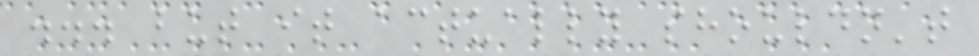... but it actually shouldn't
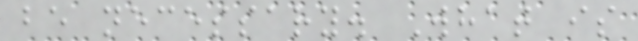be necessary. What is
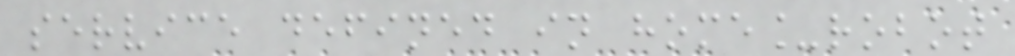service defined in home_robot
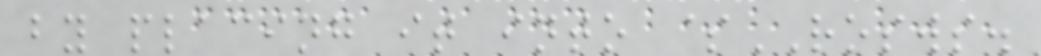by placing it into $ROSWS.
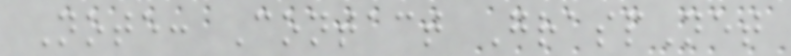Note: Contact GraspNet
